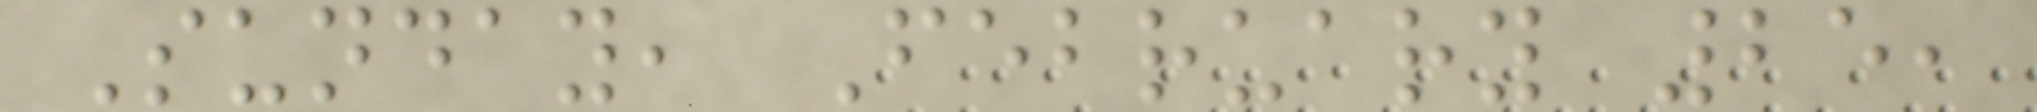Sunday, February 25,
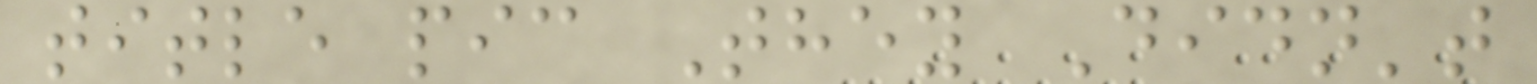title pic They Didn't
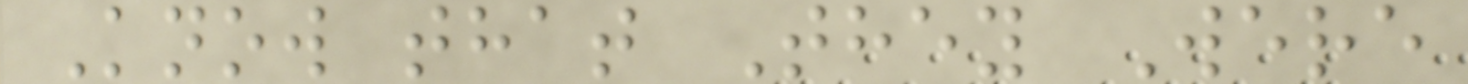Know that They Were
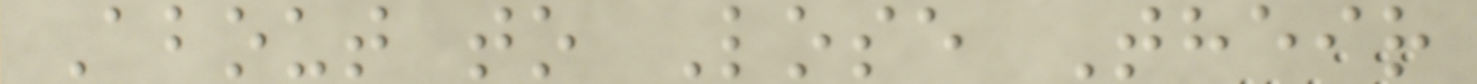About to Lose Their
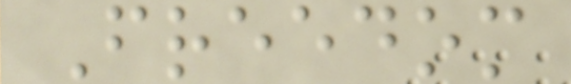Freedom
